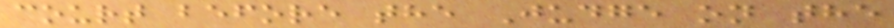court before the Judge on the
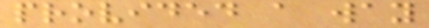provided a way
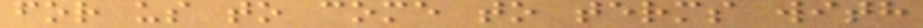for us to come to terms with
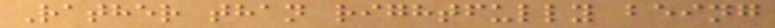Rather than rightfully being
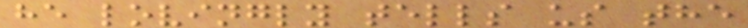he lovingly tells us the
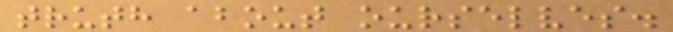truth about ourselves.
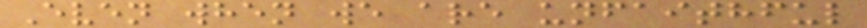Even when we are unfaithful
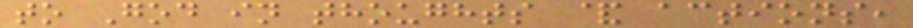to God in thoughts & actions,
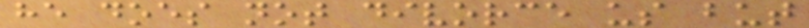he does not divorce us but
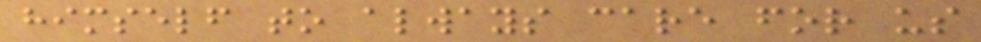himself to always care for us
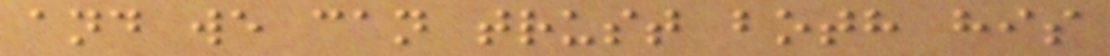and we can trust both his
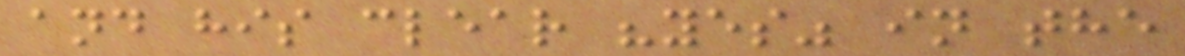and his clear "yes" in the
